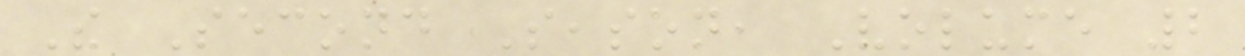The Second Season, Volume 2
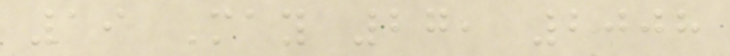19 May 27, 2008
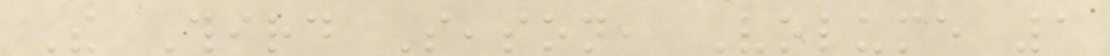The Third Season, Volume 1
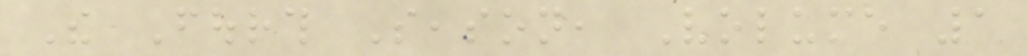The Fourth Season, Volume 1
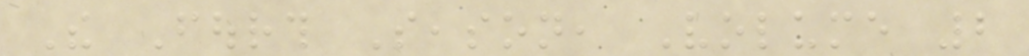The Fourth Season, Volume 2
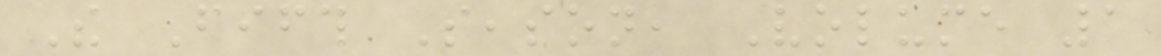The Fifth Season, Volume 1
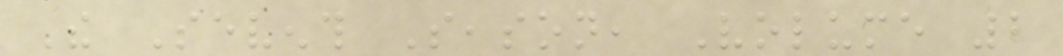The Seventh Season, Volume 2
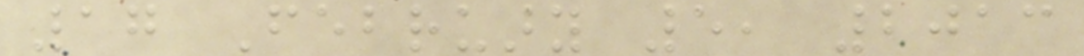17 February 5, 2013
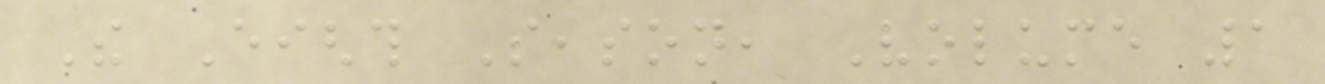The Eighth Season, Volume 1
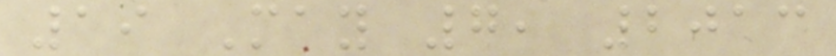19 May 7, 2013
